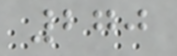270
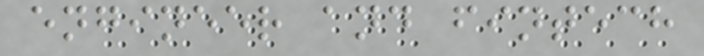engineer and fintech
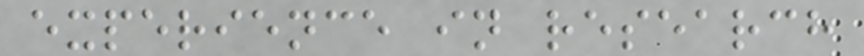experience in research
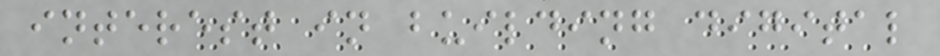interest in building digital
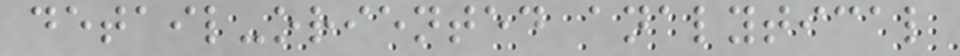detail-oriented analytical
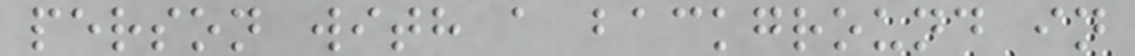person with a background in
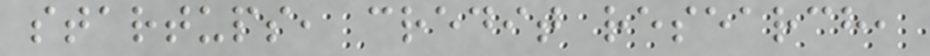startups, credit research,
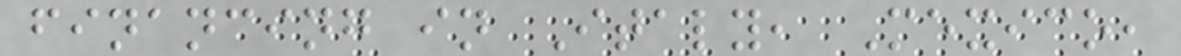financing in Italy, Mexico,
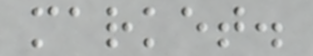market.
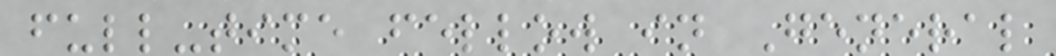full-time fellow in General
